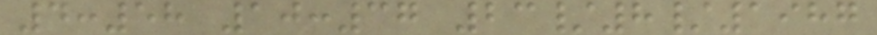4:58 10:37 23/8/1987
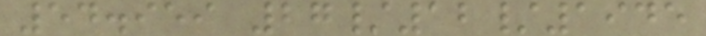54.959 27/12/1945
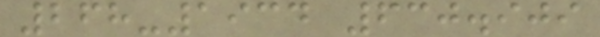268-1934 630.909
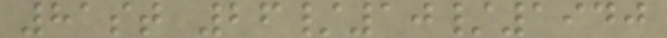81st 26/10/1940
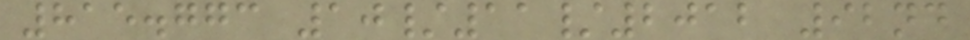815.773 10/11/2012 92nd
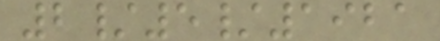2/5/1921
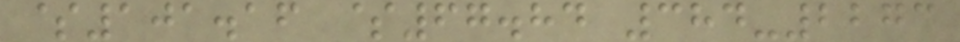$101.16 $67.84 384-2273
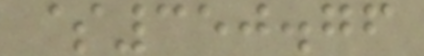$350.76
